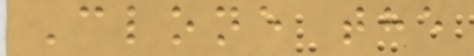Clone the
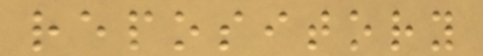repository
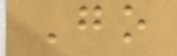Go
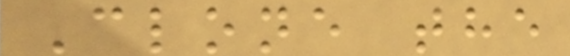Clone the
